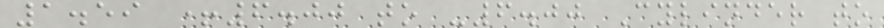1.59 +6.00 to -6.00 Cylinder to
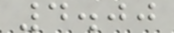4.00
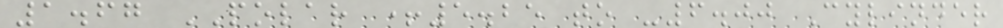1.67 POLAR +5.25 to -6.00 Cylinder
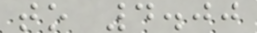to 4.00
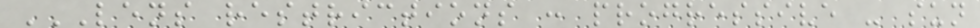LENS RESTRICTIONS : PROGRESSIVE - SUN
